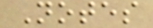Notes
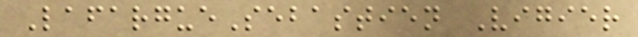LafargueSebastien Vigier
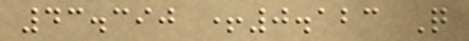43.390 +0.123 Q
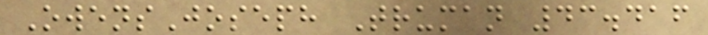OwensJoseph Truman 43.416
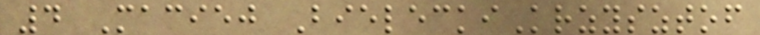4 Maciej BieleckiKrzysztof
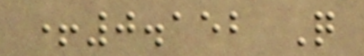+0.152 Q
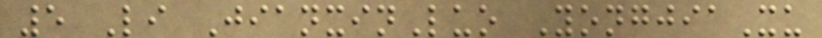5 Li JianxinLuo YongjiaXu
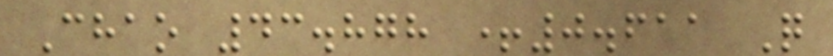Chao 43.878 +0.611 Q
